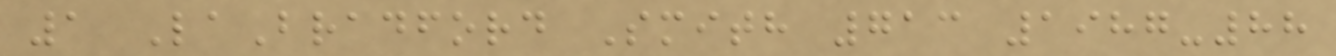1 LaBradford Smith 713 1987-88
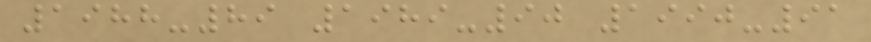1988-89 1989-90 1990-91
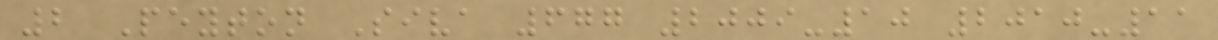2 Peyton Siva 677 2009-10 2010-11
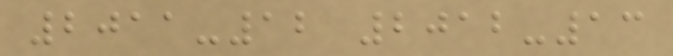2011-12 2012-13
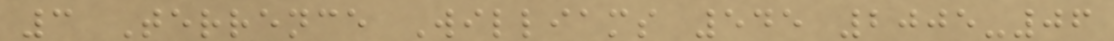3 Terrence Williams 545 2005-06
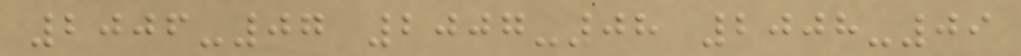2006-07 2007-08 2008-09
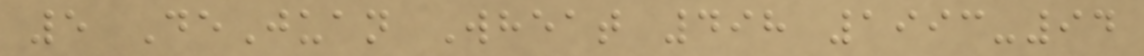5 DeJuan Wheat 498 1993-94
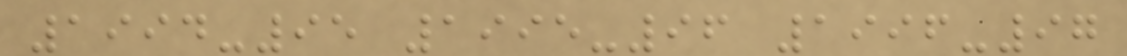1994-95 1995-96 1996-97
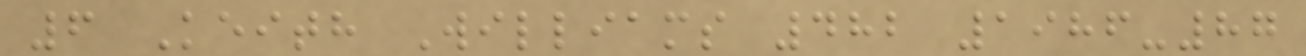6 Keith Williams 482 1986-87
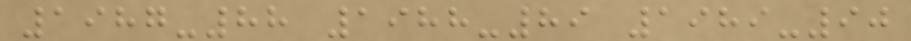1987-88 1988-89 1989-90
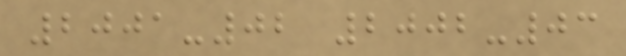2001-02 2002-03
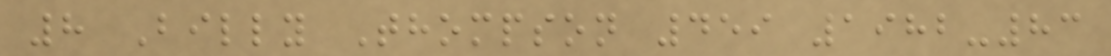8 Billy Thompson 459 1982-83
